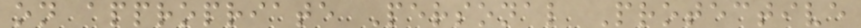on appropriate Personal Protective
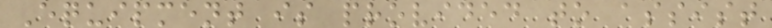Equipment is provided to assist
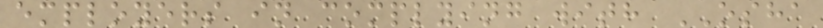employers in complying with OSHA
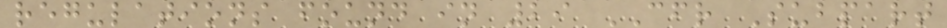regulations found in 29 CFR Subpart
